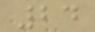24
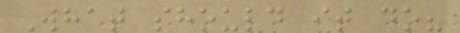What should it do?
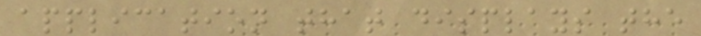application that displays the
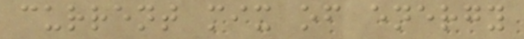current mix of energy
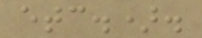etc.).
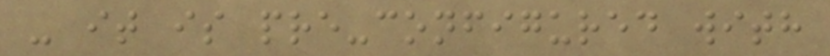- it is pre-configured with
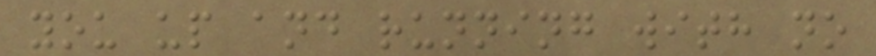you up and running with no
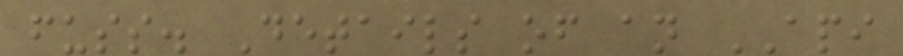fuss. Details of an API
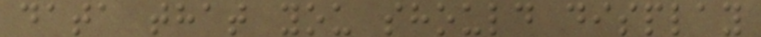data that you should display
